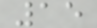15
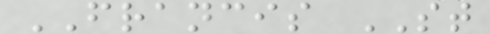FRANCIS ST
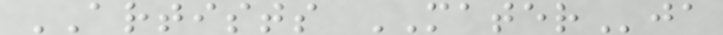ARTISTS MATERja
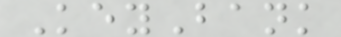KeyBank
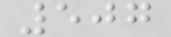507
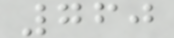760
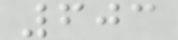603
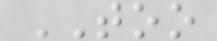TOO
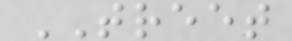TREET
